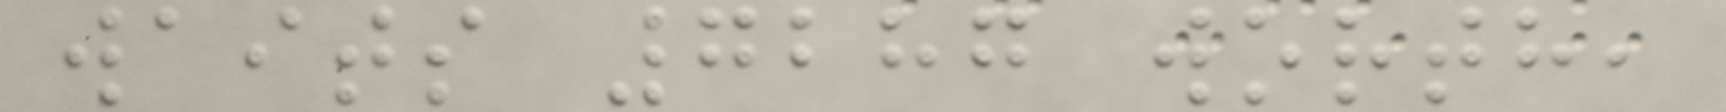waits 7287 worth,
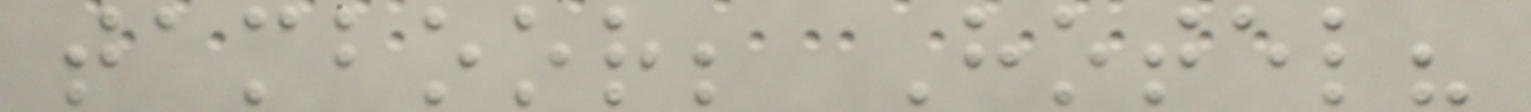tamboor; Hotel?
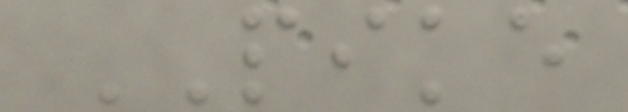PIKE
